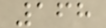168
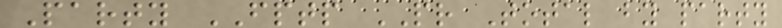Party FPTP PR Total by party
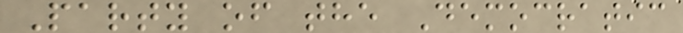Party of the Democratic
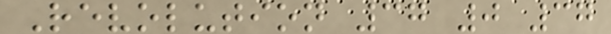Revolution 37 0 37
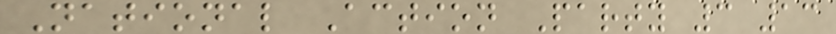National Action Party 3 13
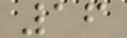16
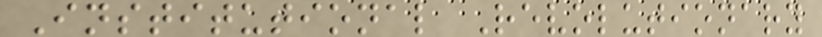Institutional Revolutionary
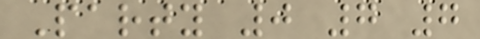Party 0 7 7
